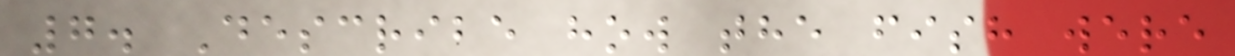7. Describe how the fish were
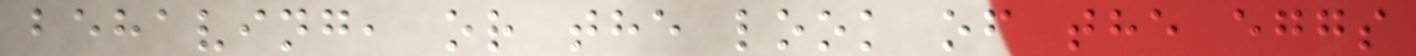behaving, or the look of the eggs
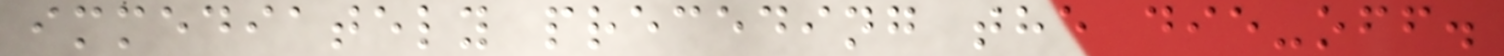immediately preceding the die-off.
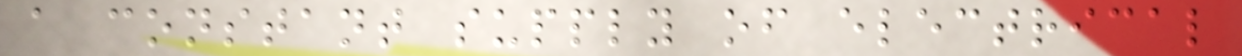a constant supply of electrical
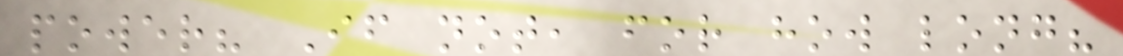power? If not, for how long?
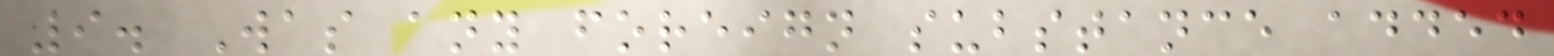9. Was any foreign substance added
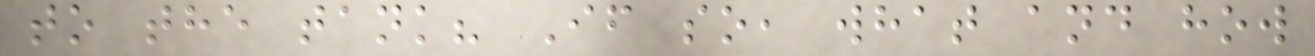to the tank? If so, what and how
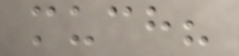much?
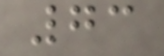73
